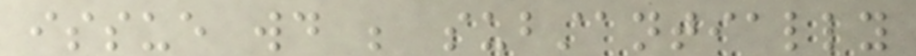issue would be substantially
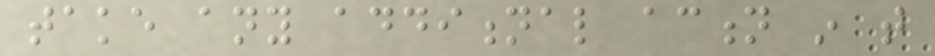take any additional action in that
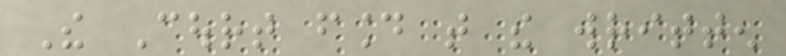The Court found that the written
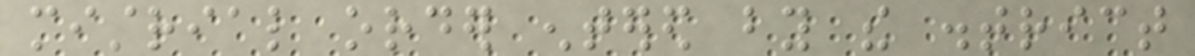mistrial order entered by the district
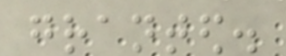granted.
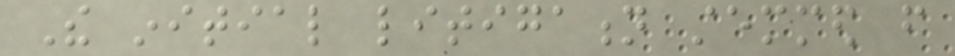The initial litigation stemmed from
